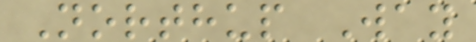Northup Way
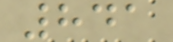841
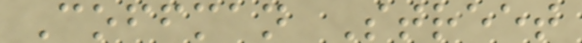Coffman Street
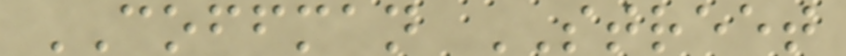COFFMAN STREET
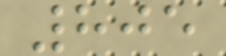805
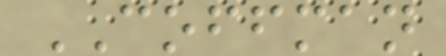COFFMAN
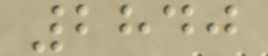2840
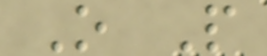O P
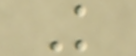K
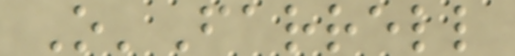O'Farrell
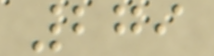279
